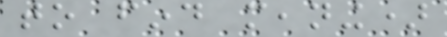to find meaning)
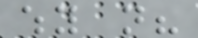why not?
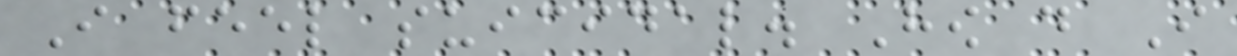I feel suicidal. How do I
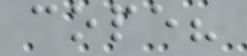cope?
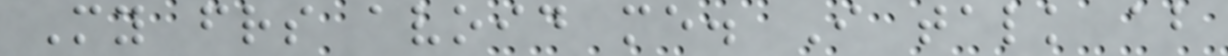My friends avoid me. I talk about
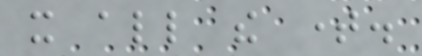it all the time.
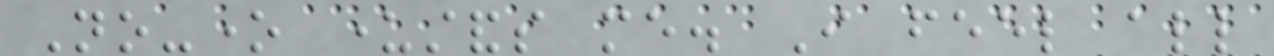No-one understands me. I feel all
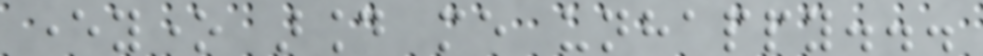everyone around me unhappy...
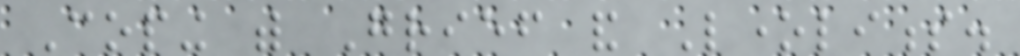Coping with Grief and Loneliness.
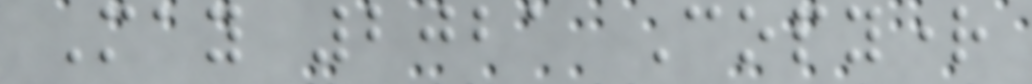May 2021 Copyright
